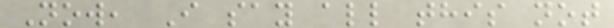Now, I say all this not
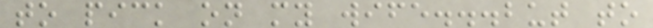to pick on my wife...but to
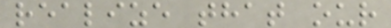realize that our
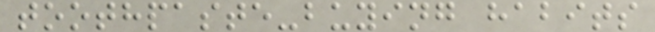toothpaste-buying habits
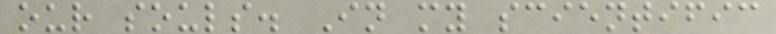our souls. In my scientific
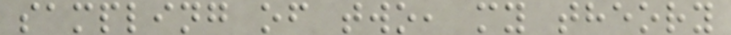sampling of two, my theory
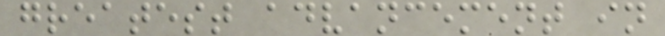greatest advancement in
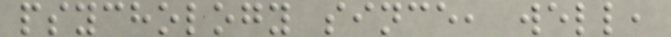psychology since, well,
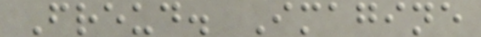Freud. Imagine
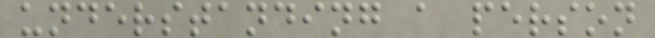understanding a person
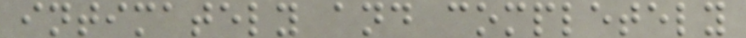intimately and completely
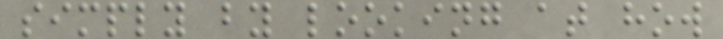simply by looking at how
